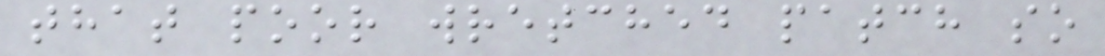that poor wretched patch so
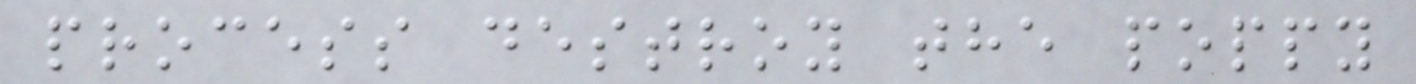process destroy the poppy
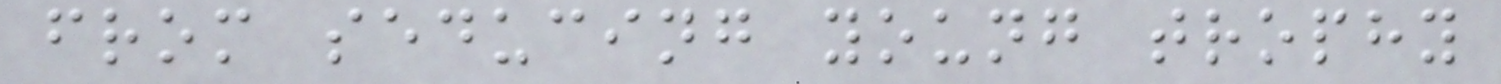from seducing young trophy
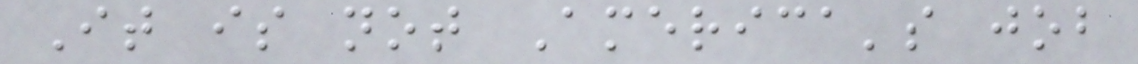It is not America's job
